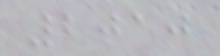2010
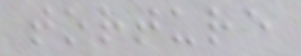torture
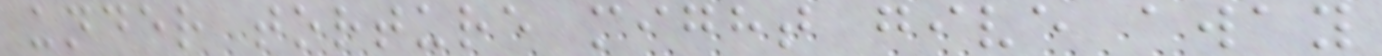under torture might give away
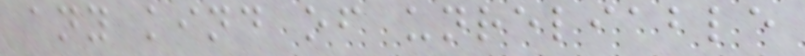any kind of unreliable
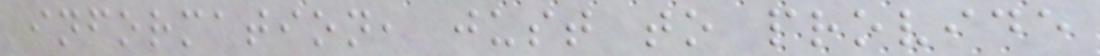information, just to provide
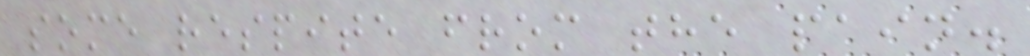some respite from the pain.
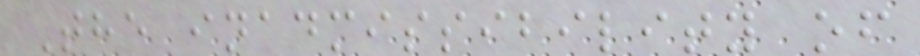The inadmissibility of
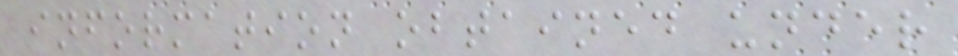information obtained under
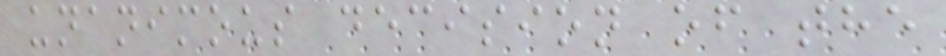unanimous decision of the
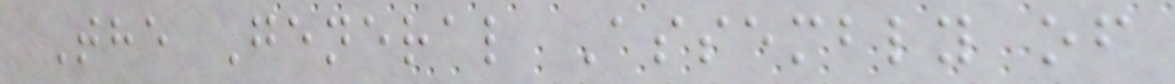The General Assembly of
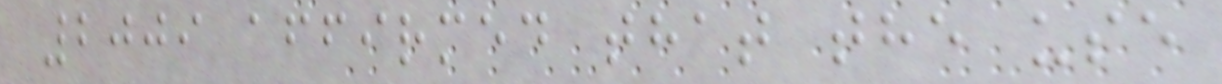2009 affirmed that the use
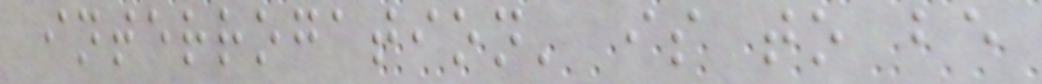interrogation' is to be
